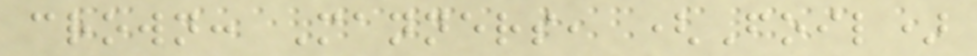crown: Manners, (Foil)
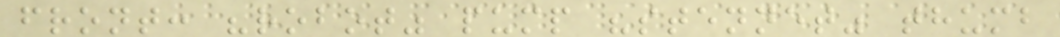front: "robot" pump "stennet" thumb
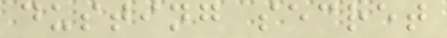dusting secret
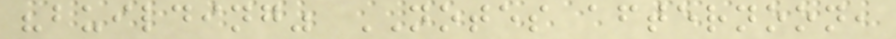"building" NOTES afternoon,
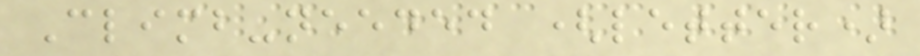Climb-needed (letter)
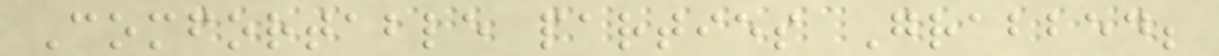Comfortable parties Grabbed;
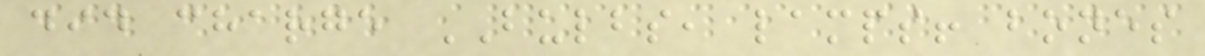did charge BULBS, lamps! bones
